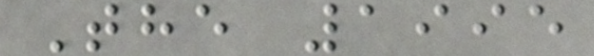The 1995
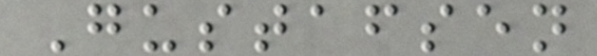Gustafsen
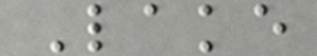Lake
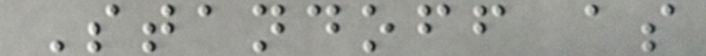Standoff as
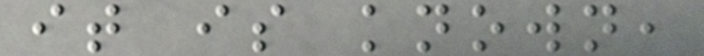it is known,
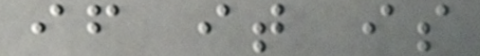if it is
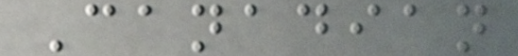Canadian
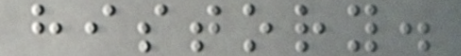history.
